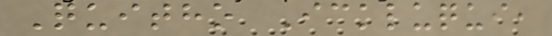Quitho Ickluqui,
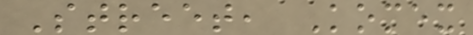Street, Komex
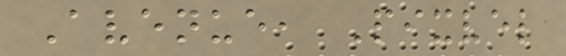Avenue, Pixvel
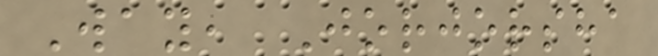Way, Jorjorsha
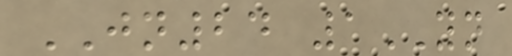JN24 1YN
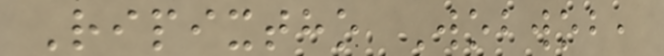Ripixtho Wobwob,
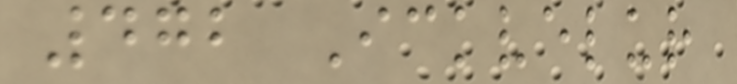472 Ickvelur
